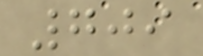709
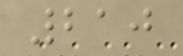210
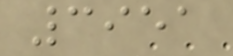3951
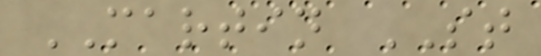MARTIN ST
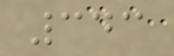343
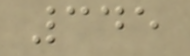345
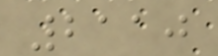2110
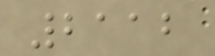2112
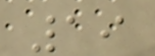19
